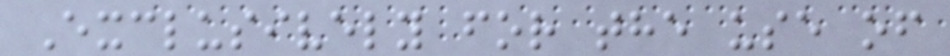Exclusively for the use of
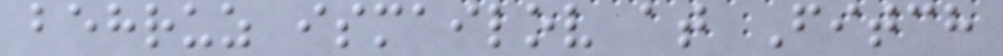behruz ismailov at Fitch
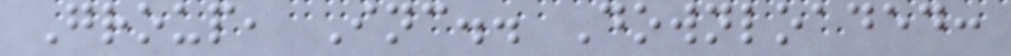Group, Inc.. Downloaded:
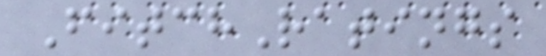FitchRatings
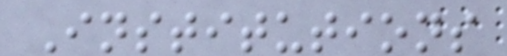Institutions
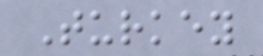Turkey
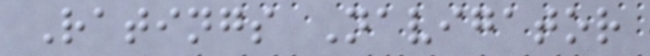Ratings Navigator
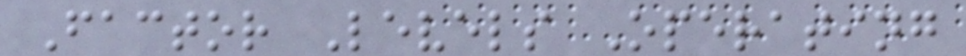Factor Levels Operating
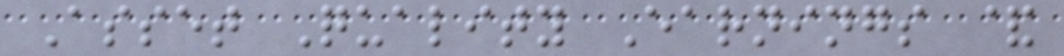Asset Quality Earnings &
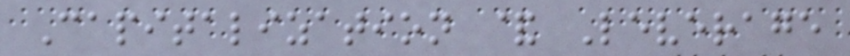Capitalization & Leverage
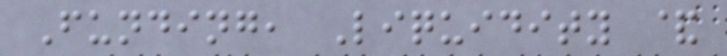Funding, Liquidity &
